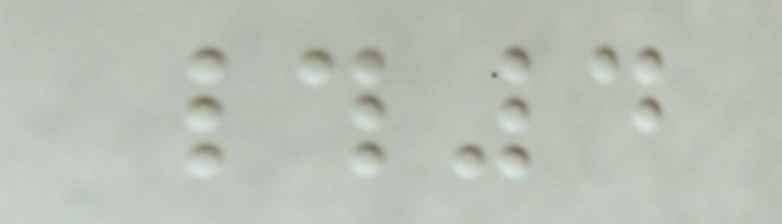#4
